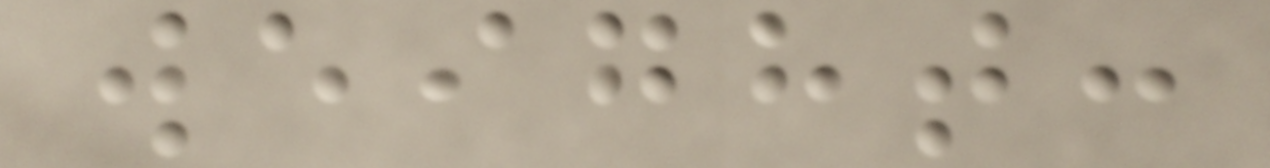weight:
